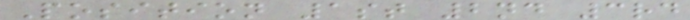Position 1st 2nd 3rd
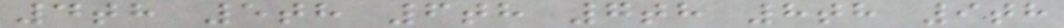4th 5th 6th 7th 8th 9th
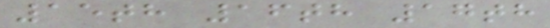15th 16th 17th
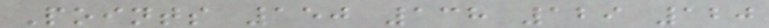Points 150 138 129 120
